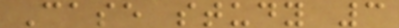Case study 3
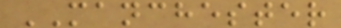MANCHESTER
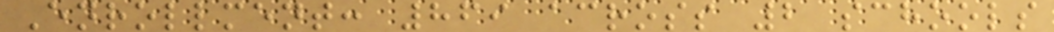Enrollment: 869 across 2 schools
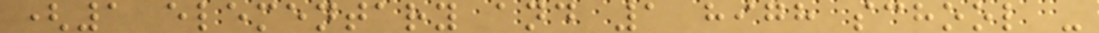(1 elementary and 1 high school -
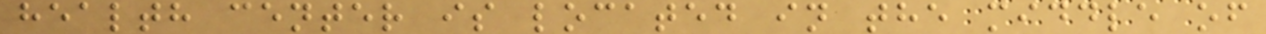health center is located in the middle of
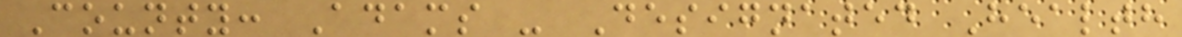County: Adams - Designated Health
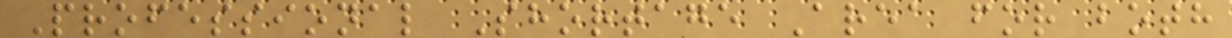Professional Shortage Area for both
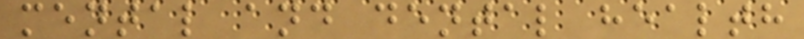mental and dental health
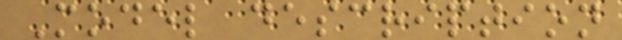Model description
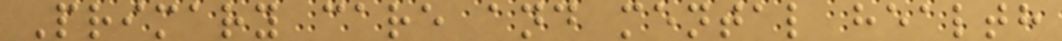Primary care and mental health
